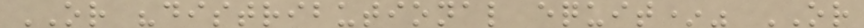OR "distributional equit*" OR
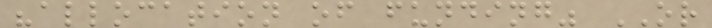"allocation of funding" OR
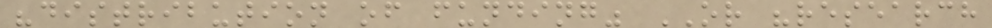"distribution of funding" OR "research
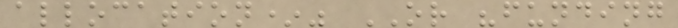allocation*" OR "funding
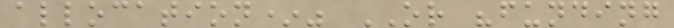allocation*" OR "funding
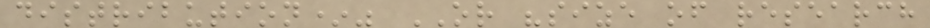distribution*" OR "size of research
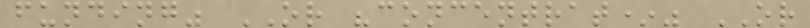funding" OR "concentrat*" OR
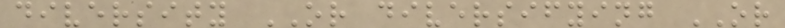diversity OR diversifying OR
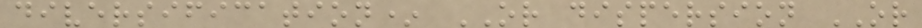diversification* OR dispersion OR
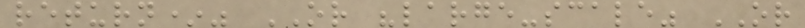return*" OR "large-scale" OR
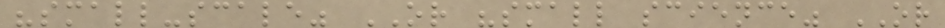"small-scale" OR "small science" OR
